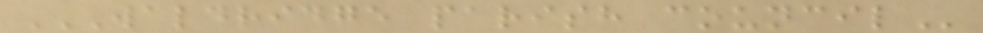WALDRIDGE PARISH COUNCIL
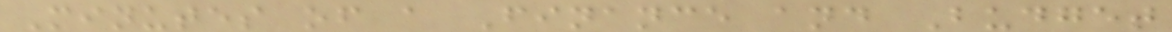Minutes of a Finance and Budget
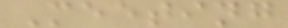Meeting
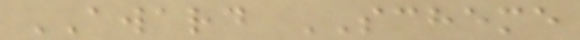AWARD SCHEME
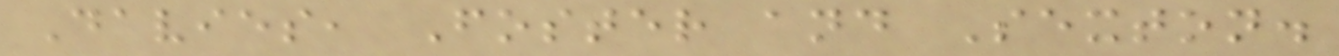Davies, Foster and Sexton.
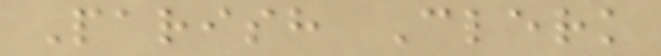Parish Clerk
